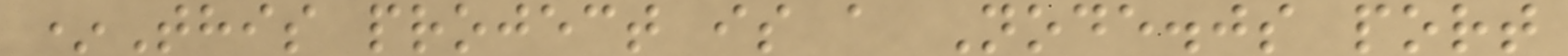*This project is a Node.js port
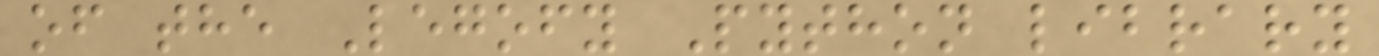of the Legofy Python library
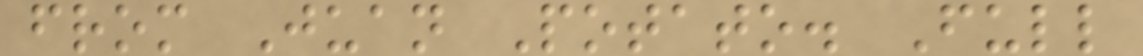from Juan Potato. Full
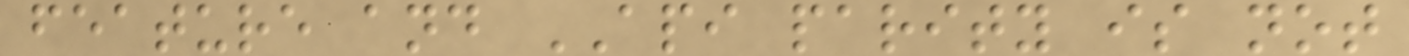feature and API parity is not
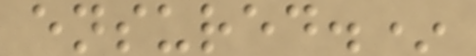ensured.*
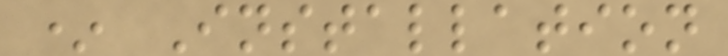* Installation
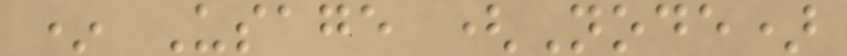* Usage (Node)
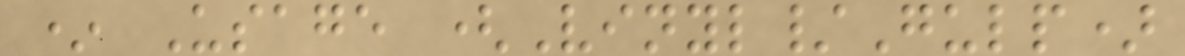* Usage (Vinyl/Gulp)
